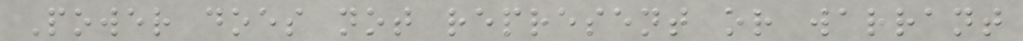Power does not represent or warrant
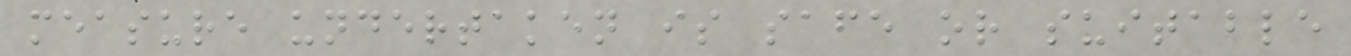measure undertaken is safe or suitable
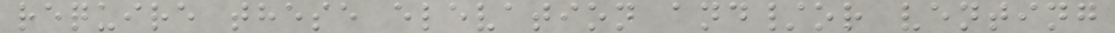require these elevation and/or venting
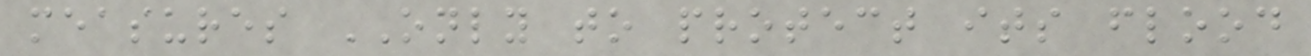measures ONLY to protect its flood
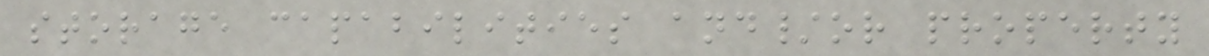storage capabilities and/or property
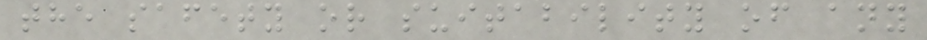the safety or suitability of any
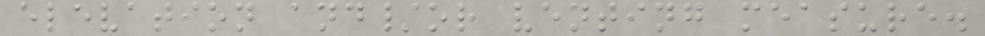elevation and/or venting measure.
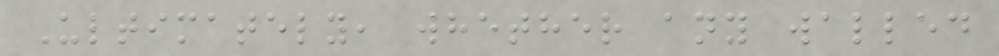Ultimately, whether any walled
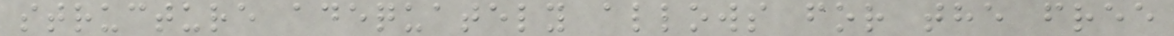structure adequately allows for the free
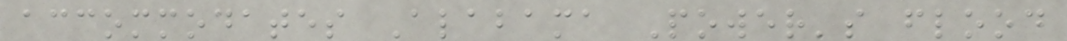accommodates Alabama Power's flood
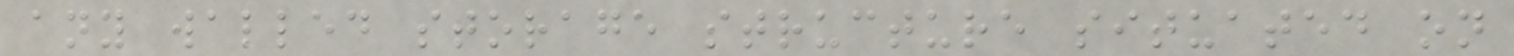any walled storage structure situated on
